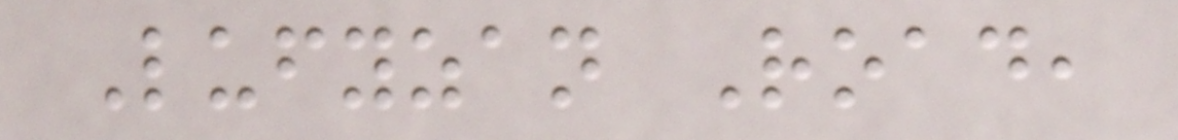Lufyzan Road,
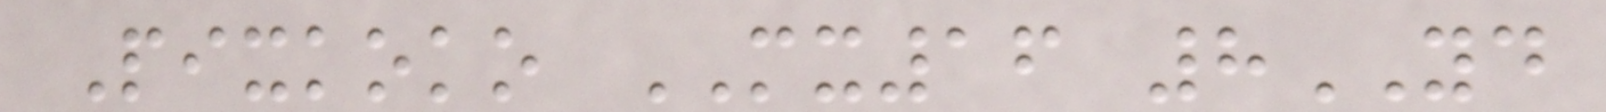Pixkoko MX16 8YD
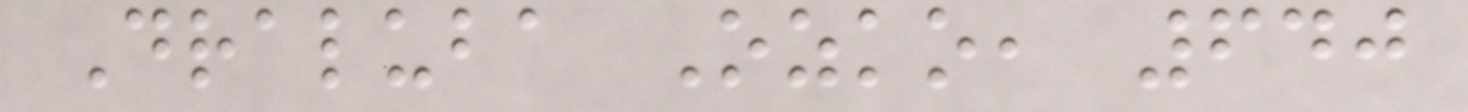Draluba Ozko, 640
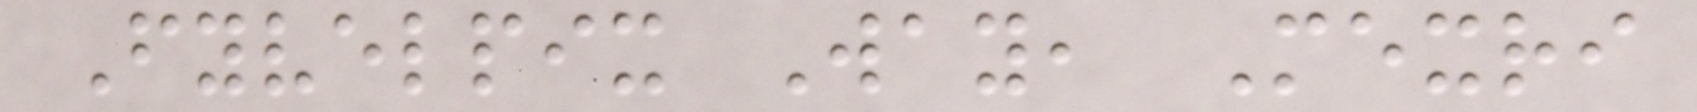Fyvelpix Way, Mexri
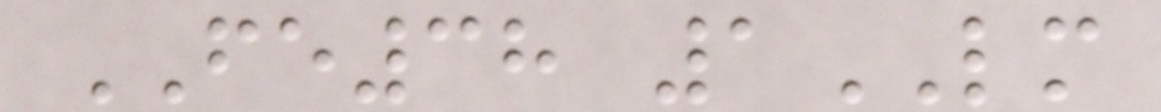FE38 1LM
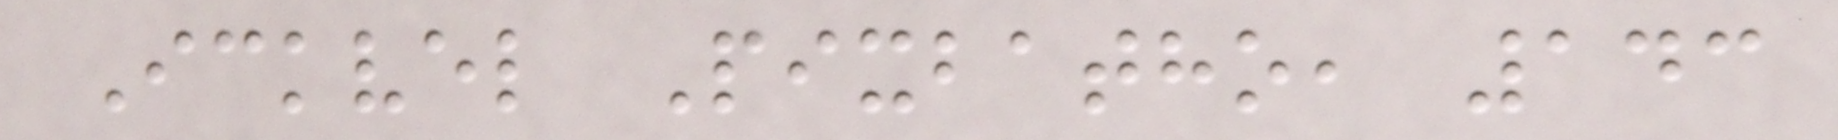Ickvel Pixbatho, 143
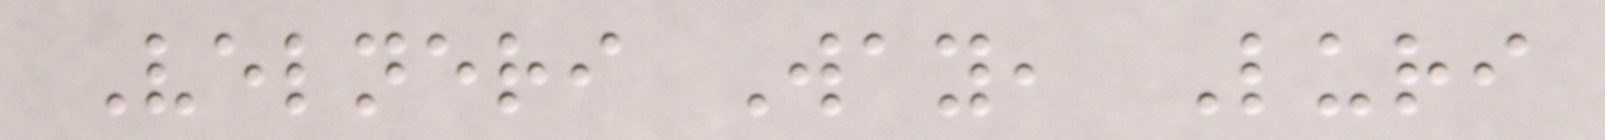Velneri Way, Luri
